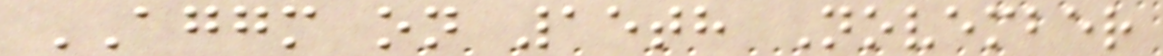AGGM on 15th November
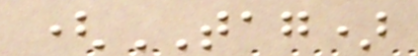(TAG)
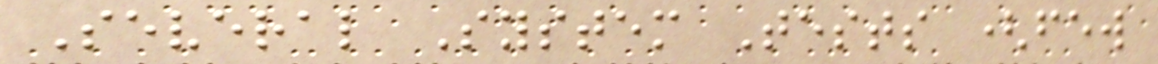Several System Tests (few
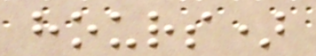hours)
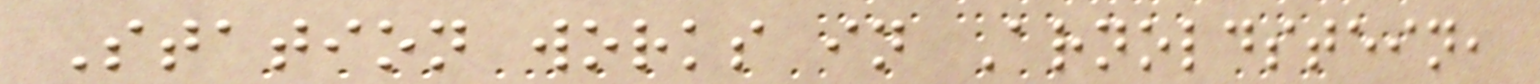Station works in Arnoldstein,
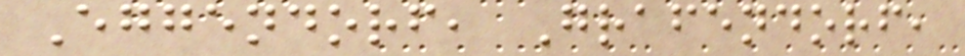Eggendorf, Grafendorf,
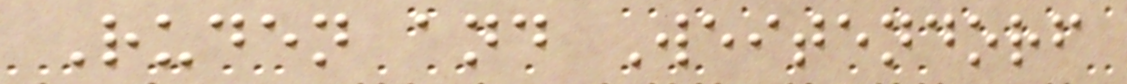Ruden and Weitendorf
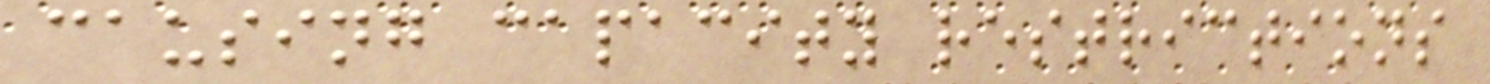causing capacity restrictions
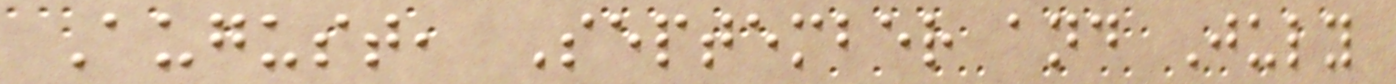August, September and July
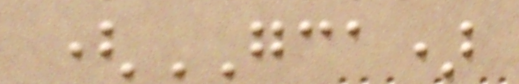(GCA)
